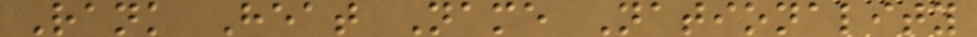Rank Heat Name Nationality
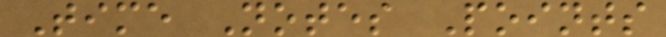Time Notes Points
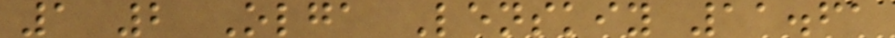1 2 Olga Lenskiy 11.61
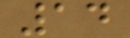14
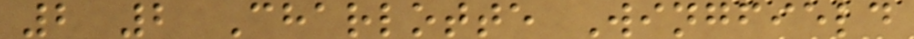2 2 Charlotte Wingfield
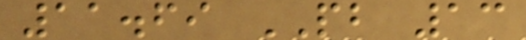11.69 PB 13
